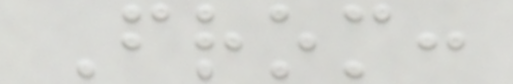From:
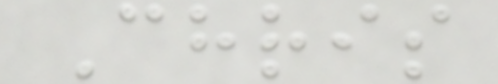Chris
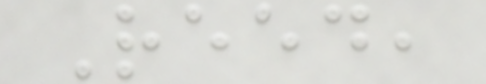Reed,
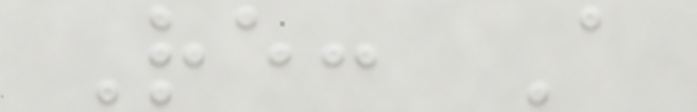Re: A
